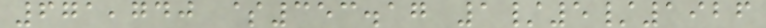671,740 $353.17 1/5/1926
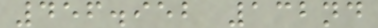456.952 132nd
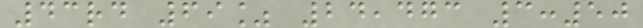43rd 69% 24,473 3:50
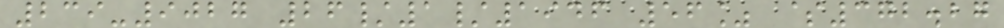239-9027 26/1/1946 56% $372.27
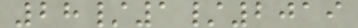28/1/2019
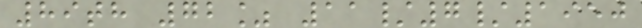89th 72% 11/7/1950
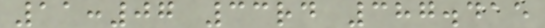11:07 33rd 387.415
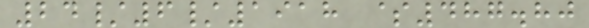24/6/1918 $487.80
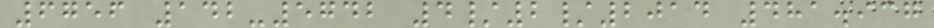6756 142-5742 4/2/2014 481.937
